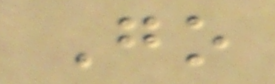Go
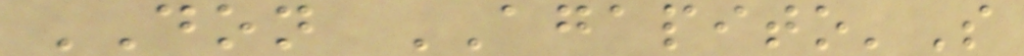DON AGAPITO'S
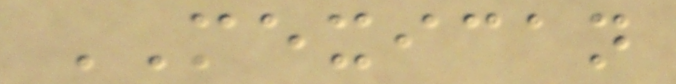MEXICAN
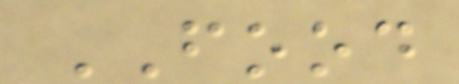FOOD
